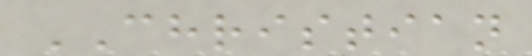CHRISTIAN
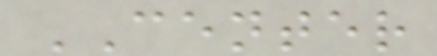CENTER
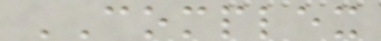COMPLEX
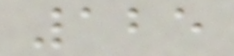125
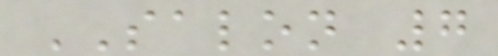SALON 7
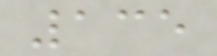135
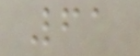61
